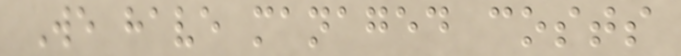We have managed costs
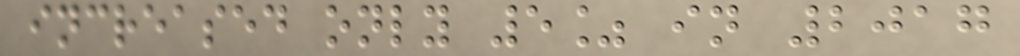increased only 5% in 2017
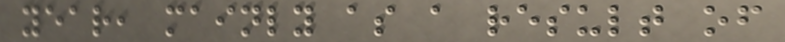year, mainly as a result of
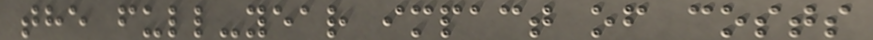the full-year impact of costs
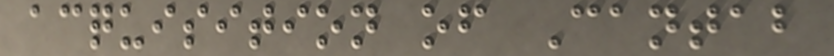acquisition of Cantab
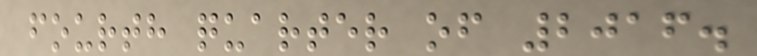fourth quarter of 2016.
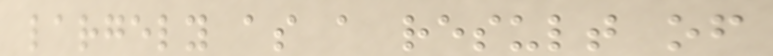largely as a result of
